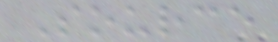Source
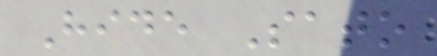Hide Sato
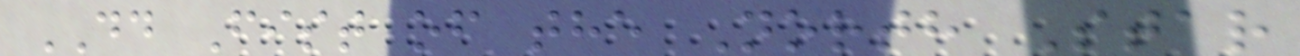DD Fist of the North Star
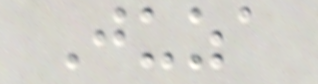Juza
